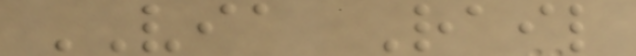VIA Rail
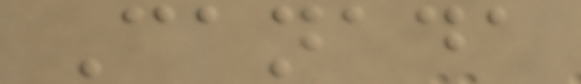Canada
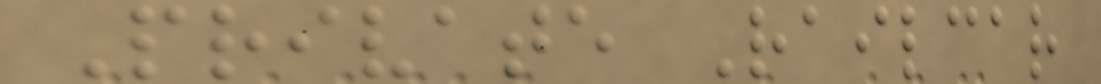Private Railcar
